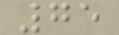75
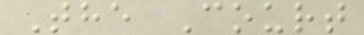The Court
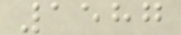1587
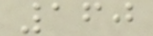160
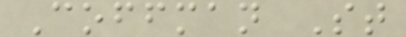Coffman St
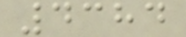4384
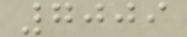7009
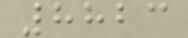8823
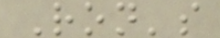Ron's
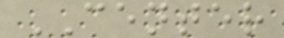CENTER
